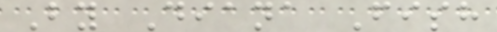By Diana Fish
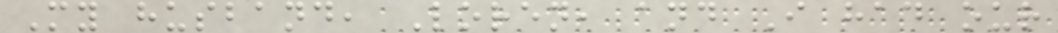My husband, Loren, and I had our
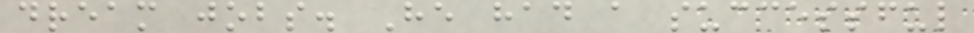dream jobs. He had a successful
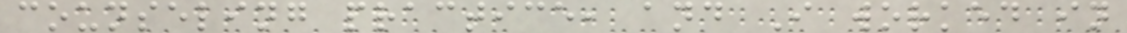counseling practice, and I worked in
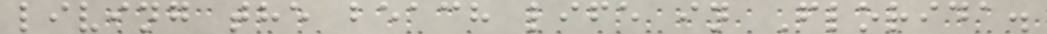living the beach life in Florida.
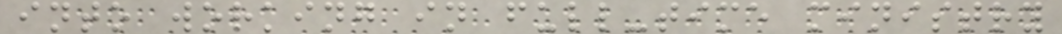into working in full-time ministry
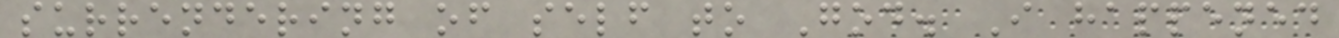surrendering of self to God. I happened
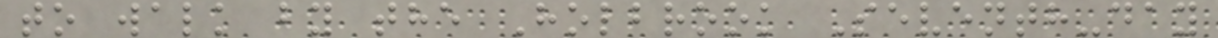to walk by the Holbrook Seventh-day
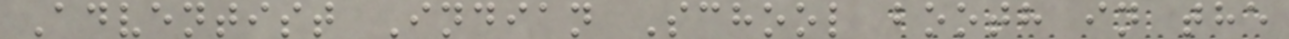Adventist Indian School booth in the
